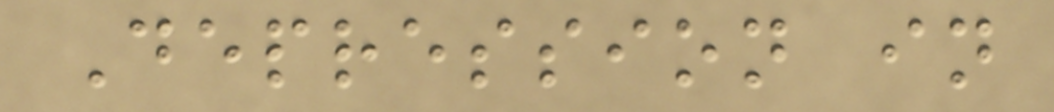Depression in
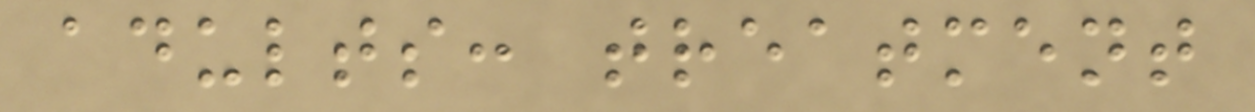adults: treatment
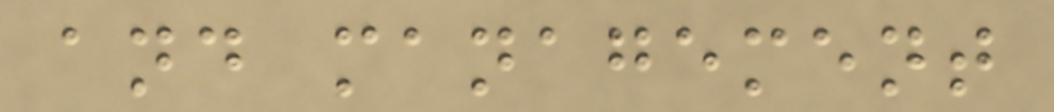and management
